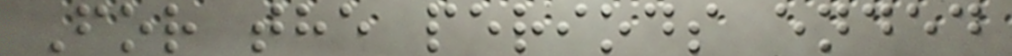For the periods ended
